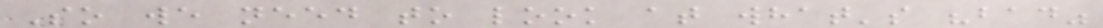So we need to look at what's "bad"
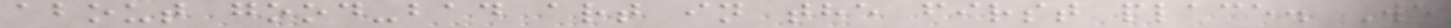about good-bad art in the first place. We
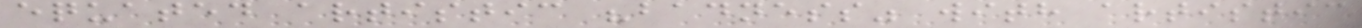equated artistic "badness" with artistic
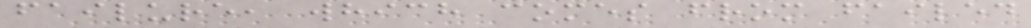failure, which comes from failed
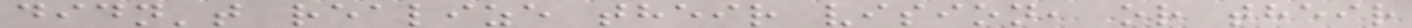didn't realize their vision, or their
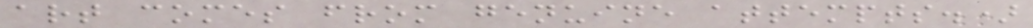art comes from genuine attempts.)
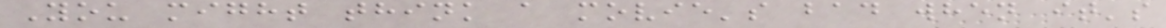You might think a movie's bad when it's
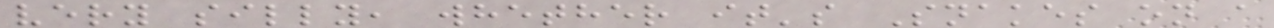very silly, whether it's Snakes on a
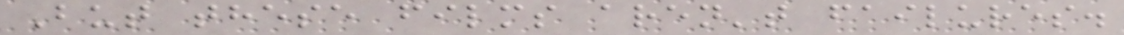But these films aren't failures.
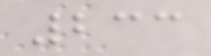233
